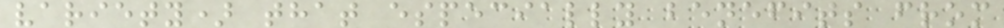variety) that especially benefits from
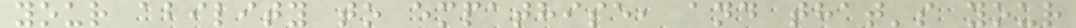your ability to empathise, and that's your
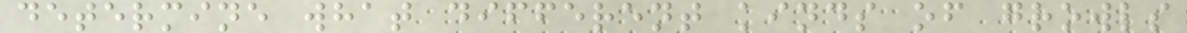determine what different kinds of growls
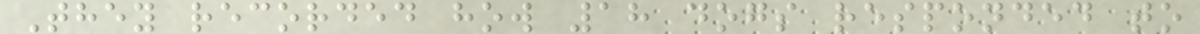They recorded how 18 dogs responded to
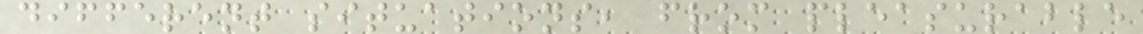different situations, from pleasurable
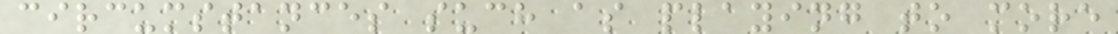circumstances such as playing to more
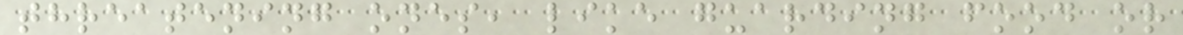threatening ones, like guarding food or
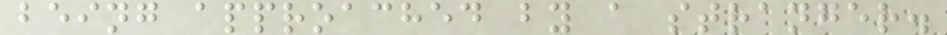being approached by a stranger.
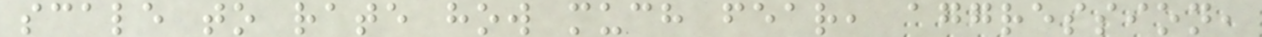scale to rate how much fear, aggression,
